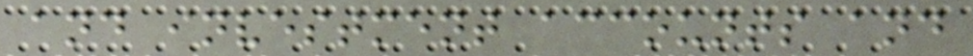and investment accounts and
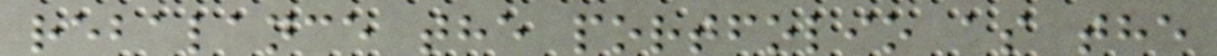rebalance the portfolio as the
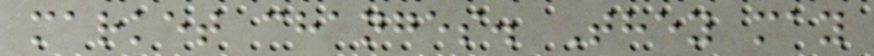market changes. They may
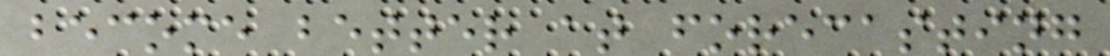become better at forecasting
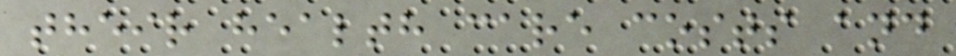their health care costs and
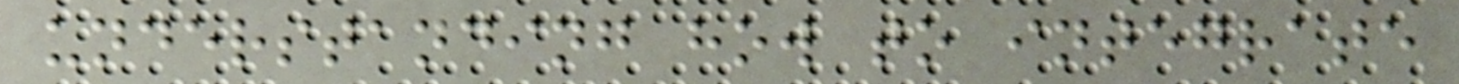understanding how to integrate
